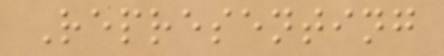Representing
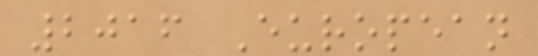2016 European
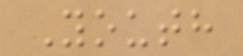Youth
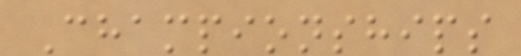Championships
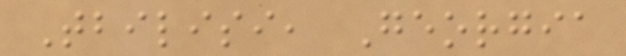Tbilisi, Georgia
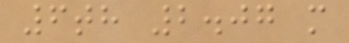6th 2.07 m
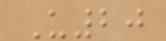U20
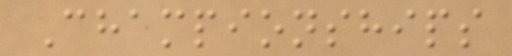Championships
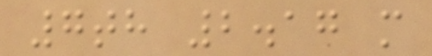7th 2.17 m
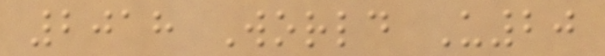2018 World U20
